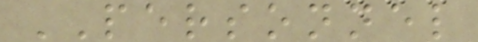PERSONNEL
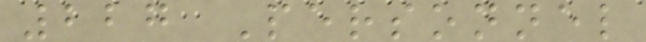227 Personnel
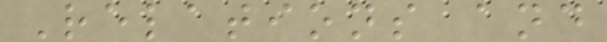Relations and
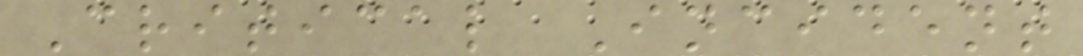Critical Incident
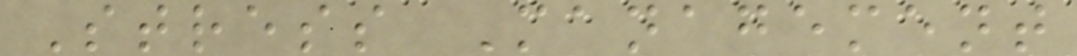Stress Management
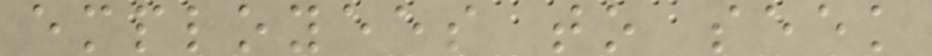employees to seek
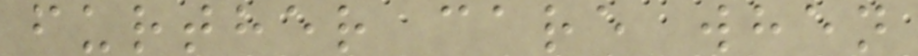further care when
